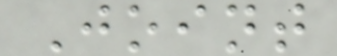Joint
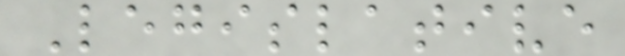Legislative
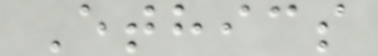Ethics
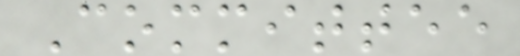Committee
